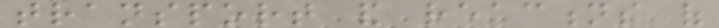transport and reactions of
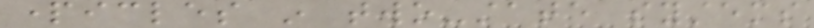particles in two-state systems
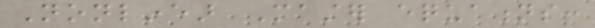Nonlinear Master equations:
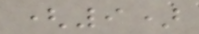(9)
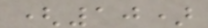(10)
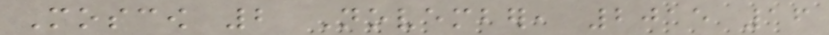Moscow 2 November, 2015 16
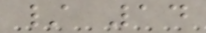/ 14
